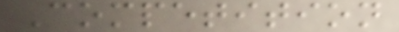Competition
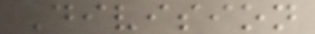Division
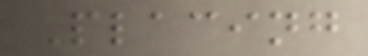Placing
